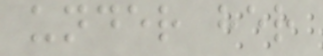under her
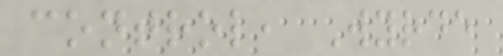control, Wyrde
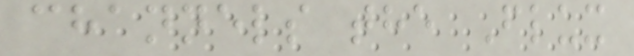channels the Flux
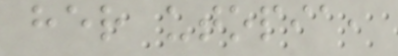her utopia,
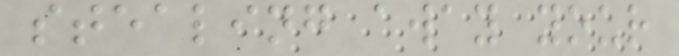stealing away your
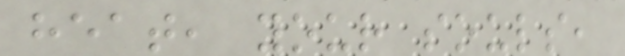heat, your souls,
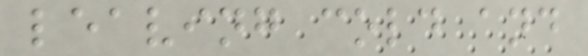leaving cold and
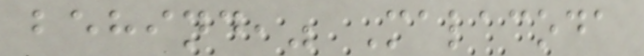behind," Malacoda
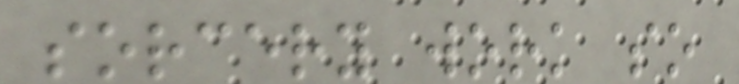sorcery work so
